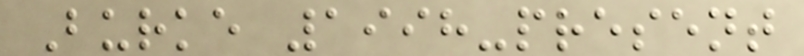Burke 1998-present
